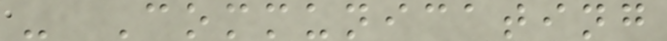- Communicating
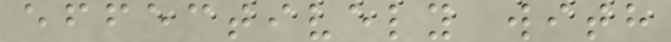effectively with
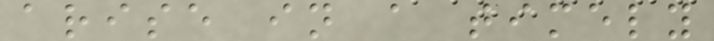arise in a timely
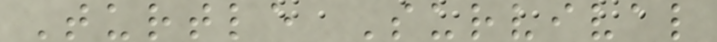Turtle Survival
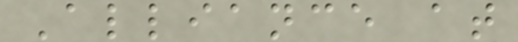Alliance at
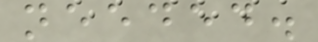needed.
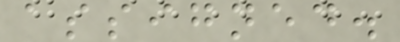assigned.
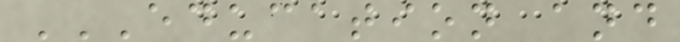EDUCATION AND
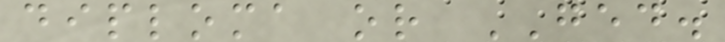diploma or GED.
